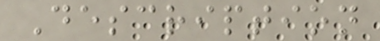Description
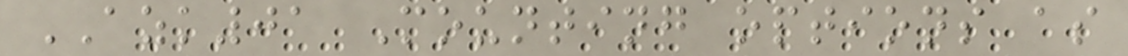AZK01 Mounting options as
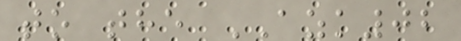to the AZK02
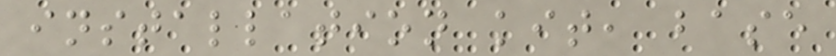installation kit, base
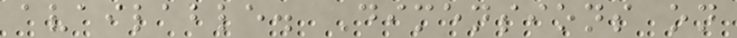available. Dimensions on
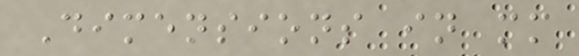Dimensions in mm
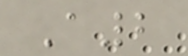A2
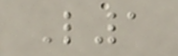L1
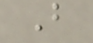B
